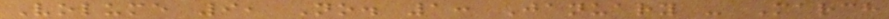Volume 9, No. 1: January - March
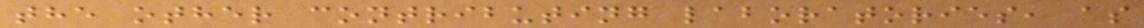the other contributing laboratories, as
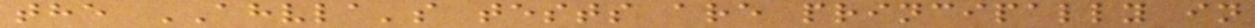the AHVLA's tests are principally in
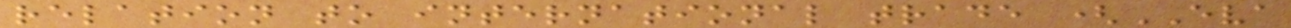relation to international trade (EVA
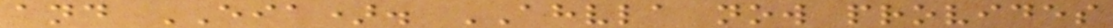and EIA). AHVLA now provides
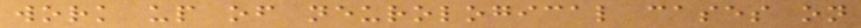work up of neurological cases on
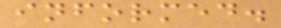informed.
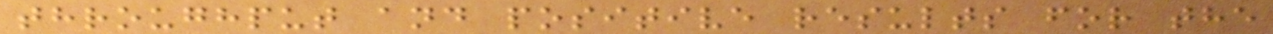throughput and positive results for the
